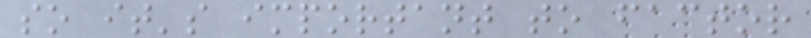so it's important to factor
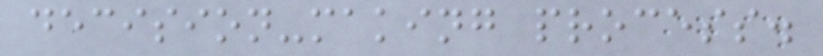decision-making process.
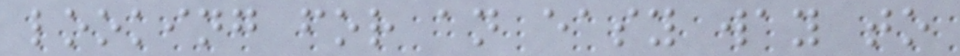looking for an easy way to
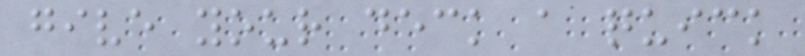give your deck a quick
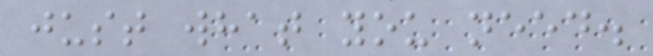just what you need.
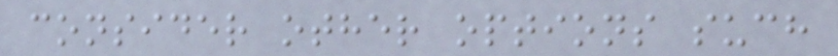consider other options such
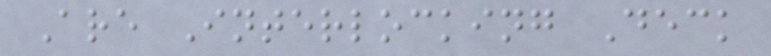Are Interlocking Deck
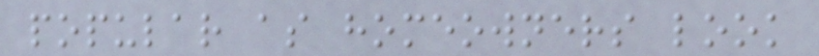popular as homeowners look
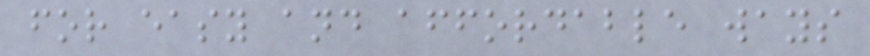for easy and affordable ways
